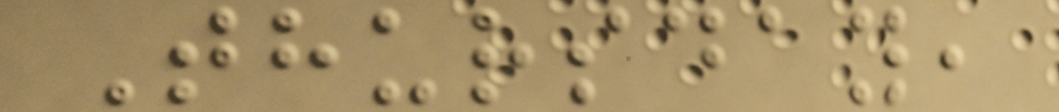Thursday,
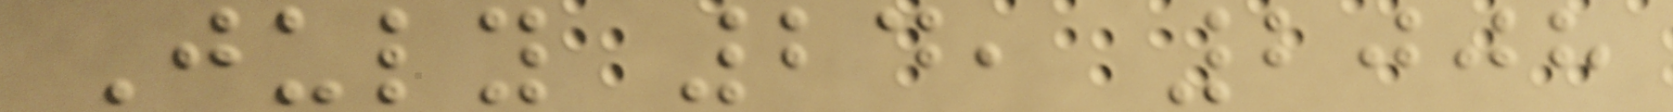July 24, 2008
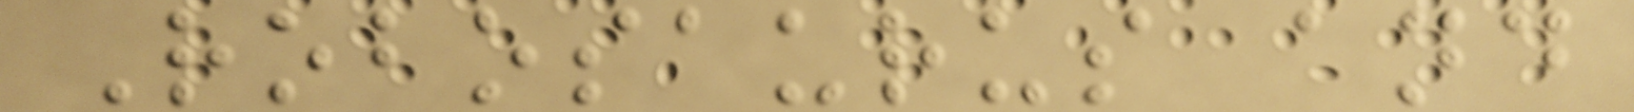Robosaurus and
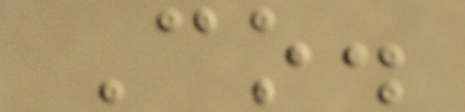Co.
